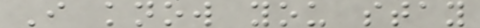I know you stay
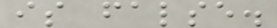is false.
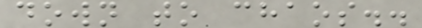down to chaos..
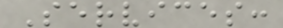Services:
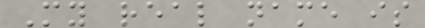My real name is
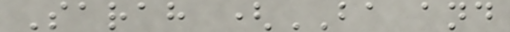Sarah (BA and
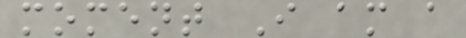moment I am a
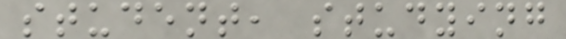student, studying
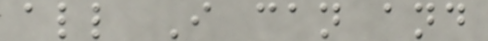all I can and
